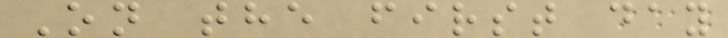On the first day
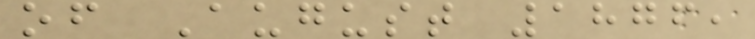of August 1876,
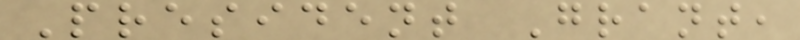President Grant,
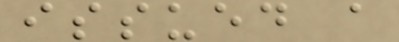issued a
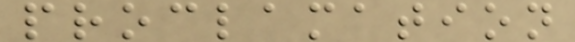proclamation
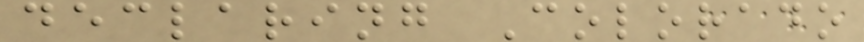declaring Colorado
